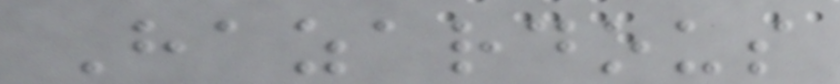Hazardous
